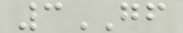3GF
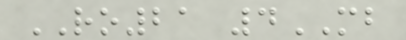RO21 4MB
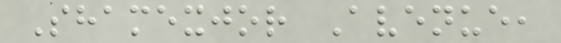Shamexjor Avenue,
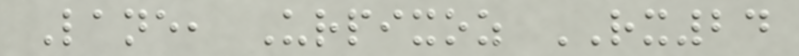Lane, Urpixoz RX24
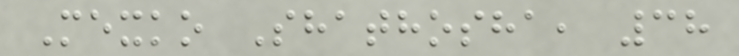Mexko Shathosha, 38
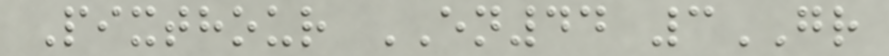Pixthour EN44 3GR
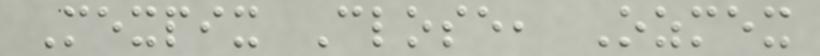Mexpix Close, Ozmex
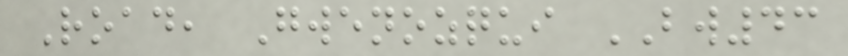Road, Gwenozqui BW43
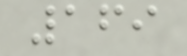169
